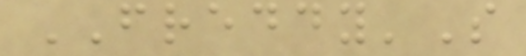FREDDY'S
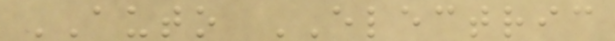AUTO ELECTRIC
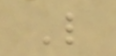L
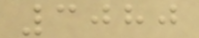3080
